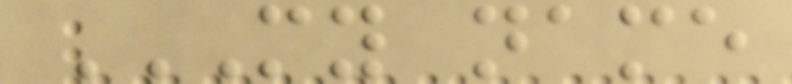MY NAME
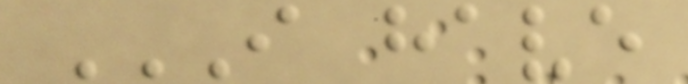I HAVE
